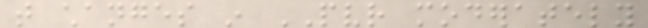that changes in PVR moderately
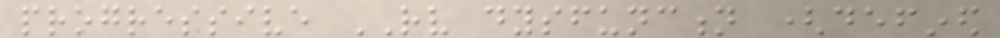progressive RV dysfunction (defined
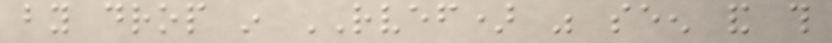by drop in RVEF) was seen and this
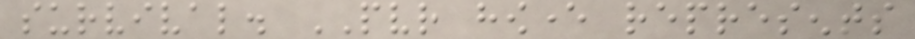survival. PVR however represents
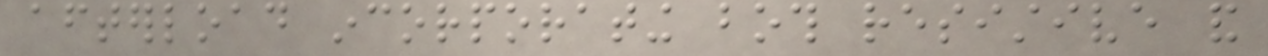afterload incorporating both resistive and
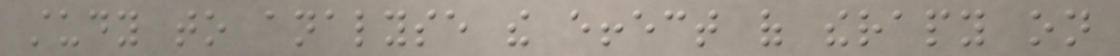study to analyse the effect of therapy on
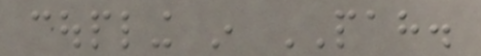coupling in PAH.
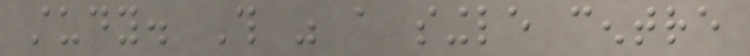study. This was a single centre
